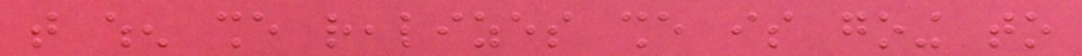that when she realizes she is going to
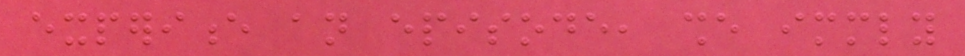experience an episode, she immediately
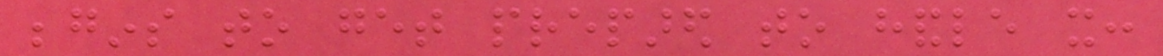begins to get prepared to handle it:
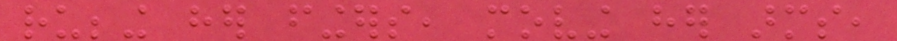rubbing her fingers, moving her arms,
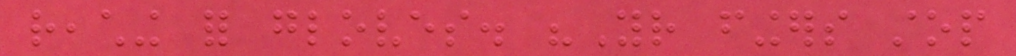reaching for gloves. "Your fingers stop
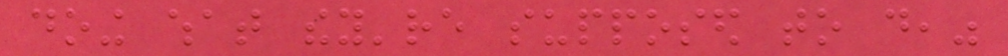doing what they're supposed to do,"
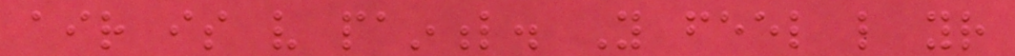air is very painful. You feel like your
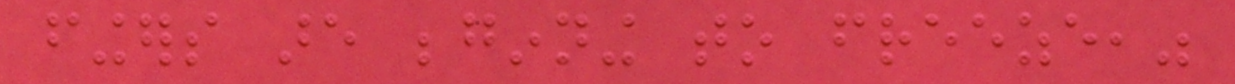fingers are beginning to freeze,"
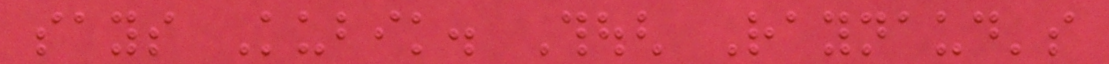says Kubik. Though Raynaud's
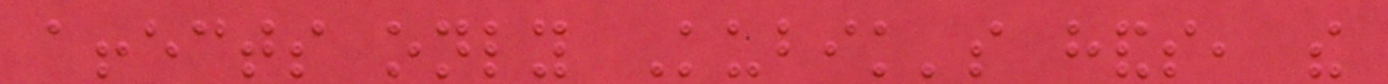affects only Kubik's hands, the
